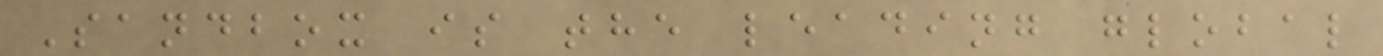Sandbox is the leading global
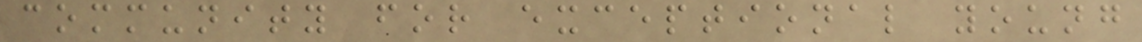community for exceptional young
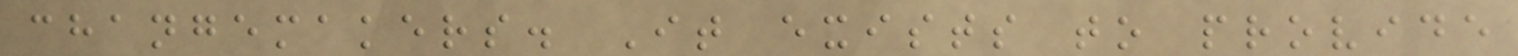changemakers. It exists to provide
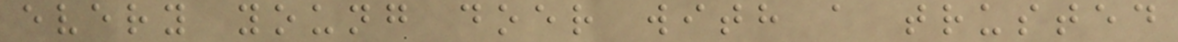every young doer with a trusted
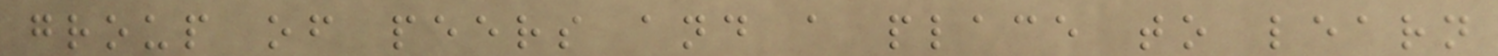group of peers and a place to learn
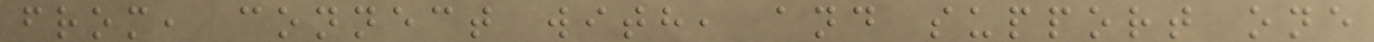from, connect with, and support one
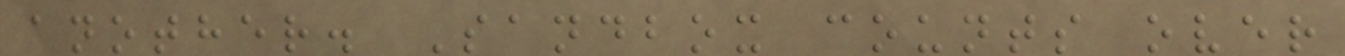another. Sandbox counts over
